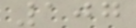107
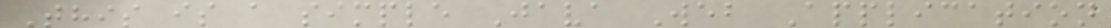This is a simple Java Web Application
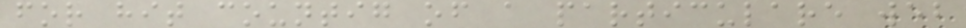for hit countig of a particulare web
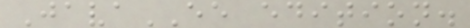JavaEE edition.
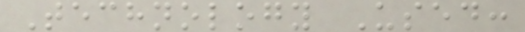Technology Used:
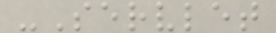-Servlet
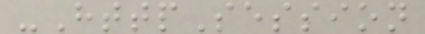-HttpSession
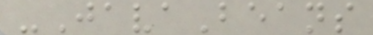-JavaBeans
